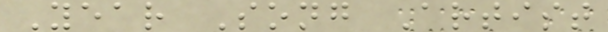Year Song Artist
